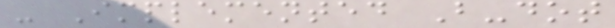- Implemented B-dot
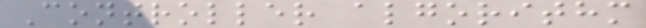Controller algorithm
